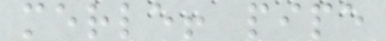merle! pipe
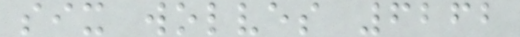six wolves 6262
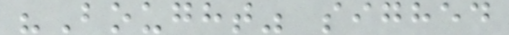"Bought" sighed
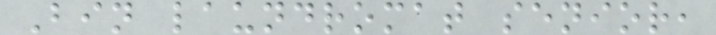Bin laundromat senior,
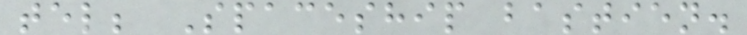tel; Spaceship bastien.
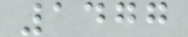1477
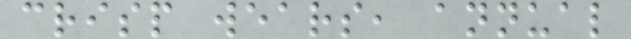crisp wears, annual
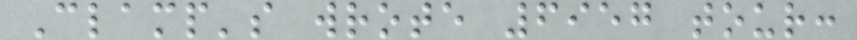Clamp's wrote 6957 tour:
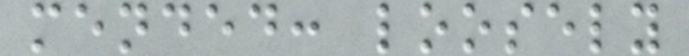mended: loosely
